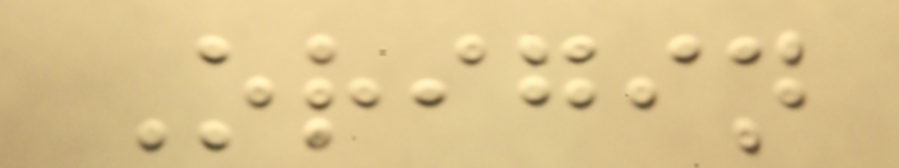Origin
